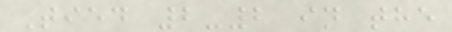Tied 2-2 in the
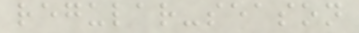regular-season
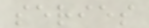series
